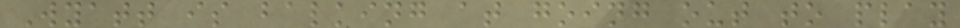Wyatt is balking at going out to play
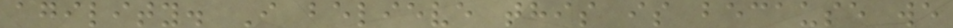agility. I believe this is because we
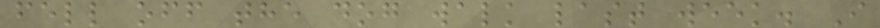fell off the dog walk last week. I
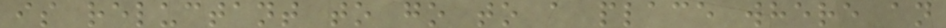is reluctant to go to a place where an
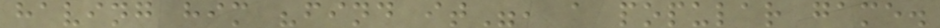having him "find it", a popular game.
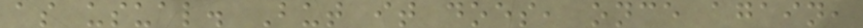as usual. But it does, once again,
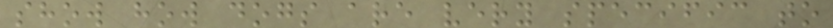show how dogs are very specific to
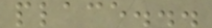place...
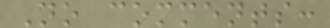No comments:
